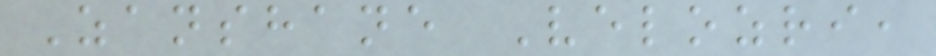Zanshane Velozri,
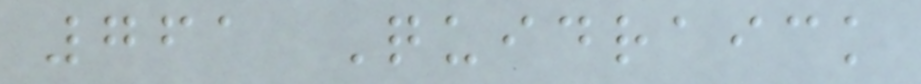761 Quidraick
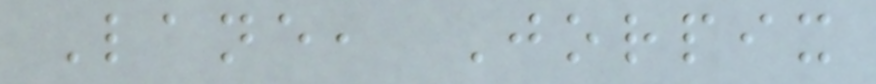Lane, Jorpix
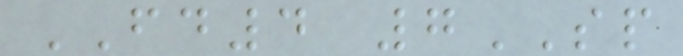FD4 7SP
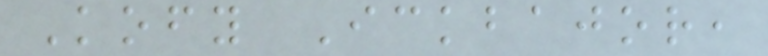Kofy Ickbajor,
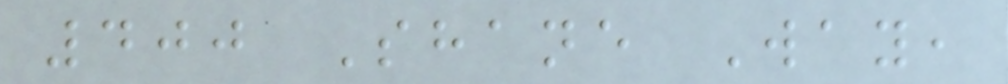400 Shane Way,
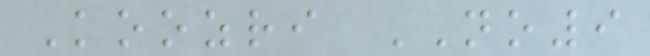Koozri NO9
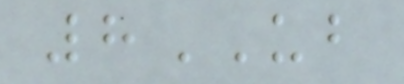8UB
